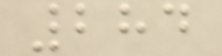284
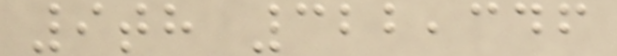9th 322,346
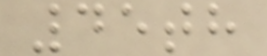45th
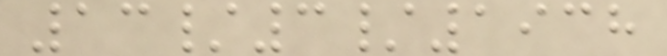13/3/1938
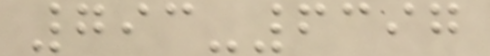793-6397
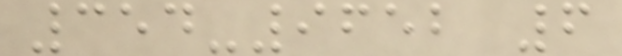354-9652 6
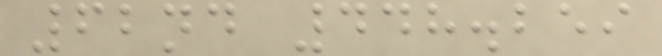62nd 448.259
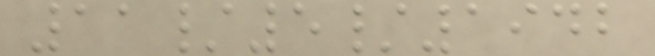11/5/1942
